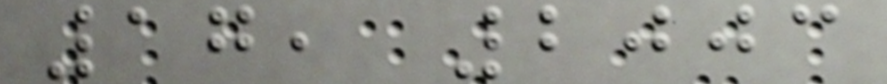17, 2003
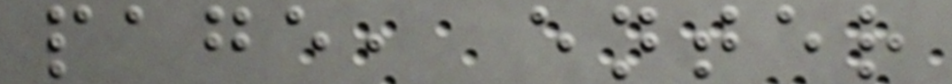page, enter
